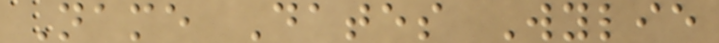Name Dates Wylie
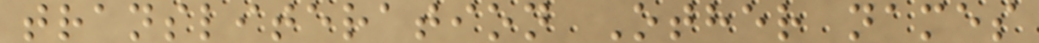transliteration Other names
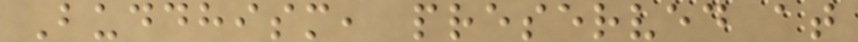Buddhism, preserved at
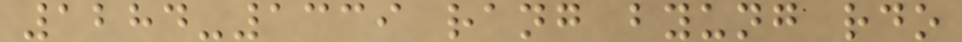1284-1339 rang byung rdo
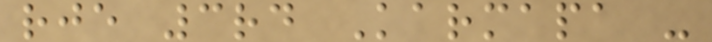rje 3rd Karmapa -
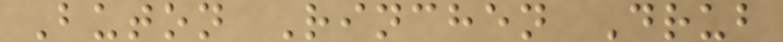Buton Rinchen Drub
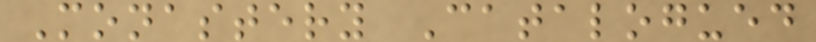Monastery Catalogued
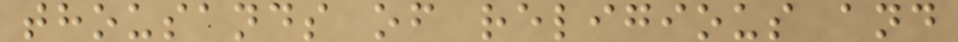thousands of religious and
